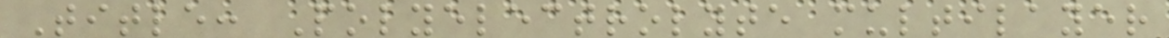Title: Polyelectrolyte multilayer
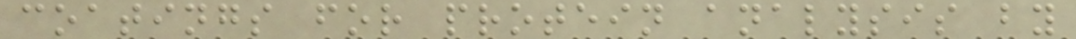coatings for protein analysis by
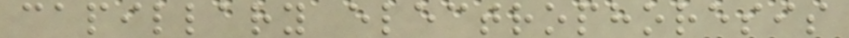capillary electrophoresis
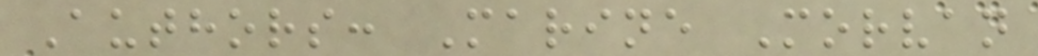Authors: Marine Morvan
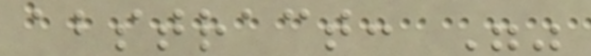abstract: ""
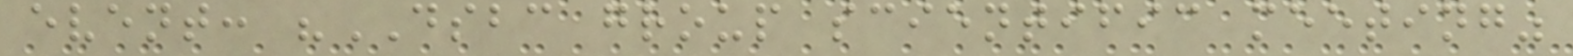event: "DSBC group scientific meeting"
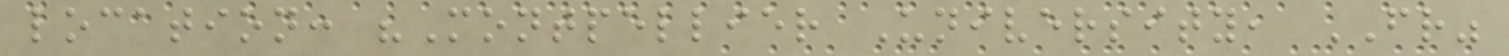location: "Montpellier University, FR"
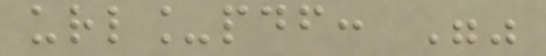url_pdf: ""
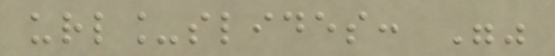url_slides: ""
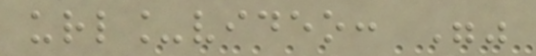url_video: ""
